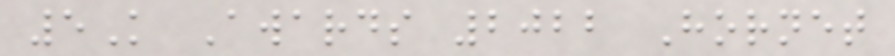5K Awards 2022 Hornet
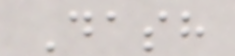Dash
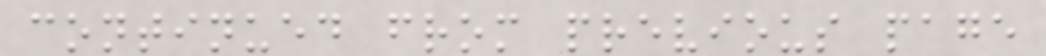continued from previous page
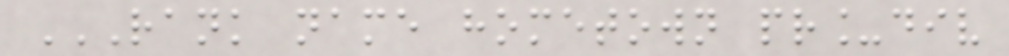RANK NAME HOMETOWN PR_DIV
